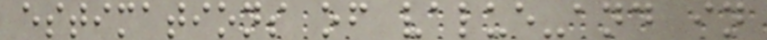estimations of value-and in
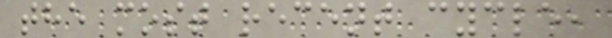the most recent cycle,
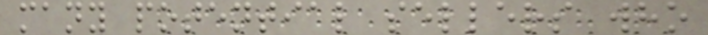many potential sellers who
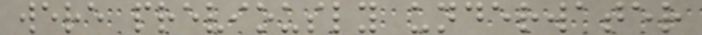were previously underwater
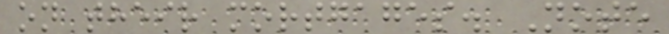on their mortgages. Note
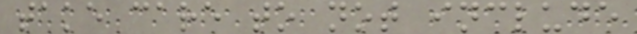take care to not include
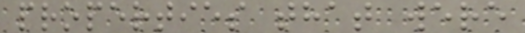properties that were
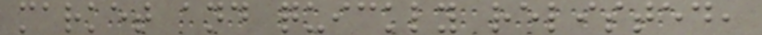market and quickly relisted,
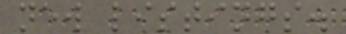new listings.
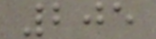205
